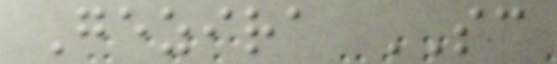Gezira SC
